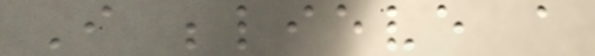I believe a
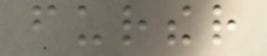further
